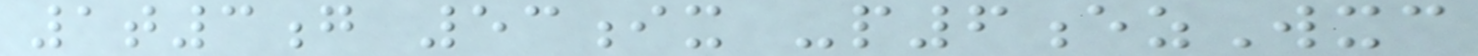1t3g 53ix -p6ezWxc
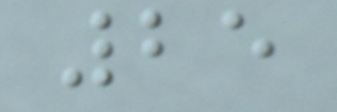25
